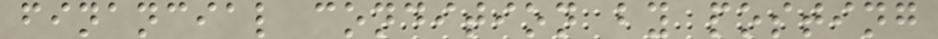financial condition by posting
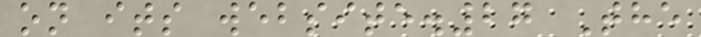on its website.27 The
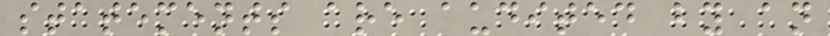statements are audited by an
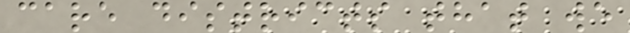care districts that we
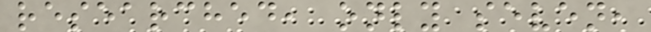researched, only seven,
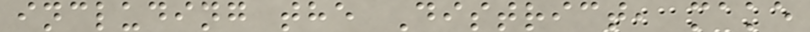including the District, make
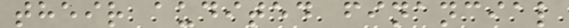their audited financial
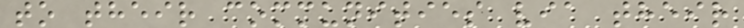to their communities via their
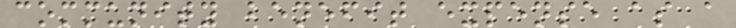community benefit expense as a
